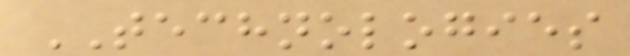TECHNOLOGIES
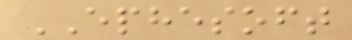EPHESOFT
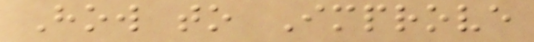How to Improve
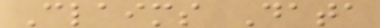Claims Data
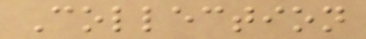Collection
